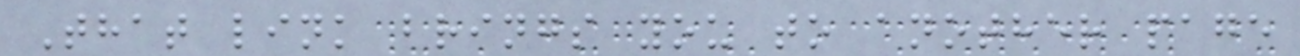That link brings you to another page
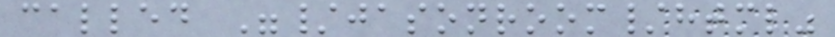called "/jasonroom/html"
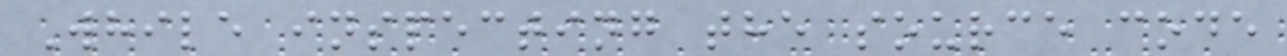While inspecting the source code
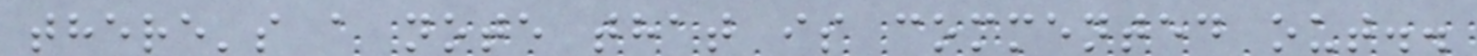there's a note that is commented out..
